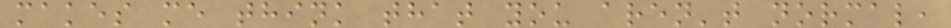makes me think that you aren't normal,
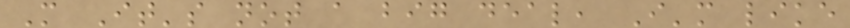M It's not a big deal, I'm like
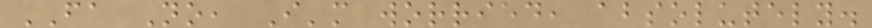FA No, I'm worried, absolutely.
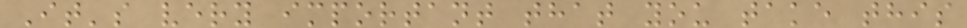It's very important that you take this
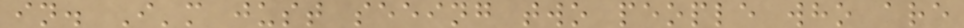in. I'm just seeing two people who are
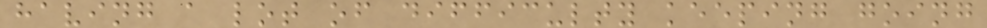having a lot of difficulty keeping going
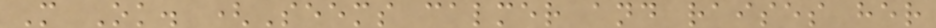M Ok. (Seems calmer and raises her
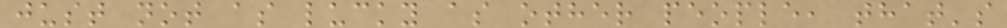just not as lucky as other people, that's
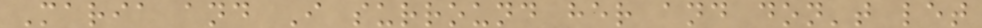Maria and I surround her and don't let
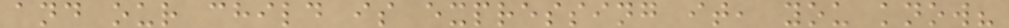and our child is expressing it, you know?
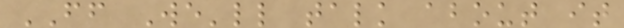FF We'll talk about it
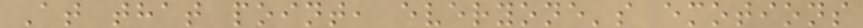At that point, everyone's emotions
